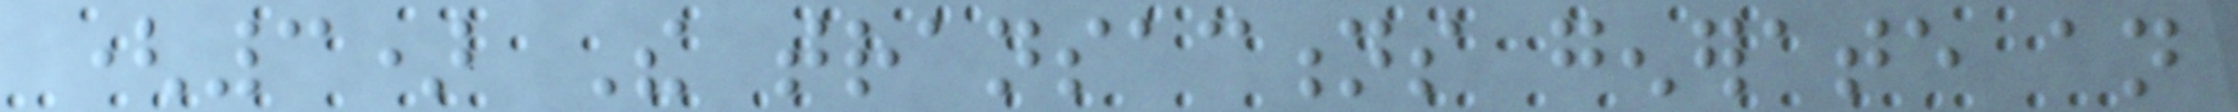(3) The transactions generate an
